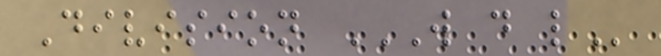Division W D L
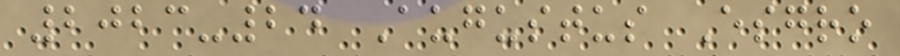2023-24 Augustus Esgro
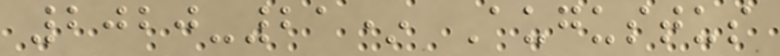2020-21* Augustus
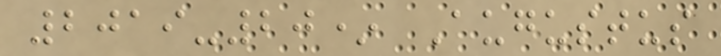2019-20* Augustus
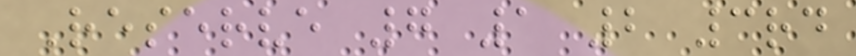Reserve 7 1 2 3rd
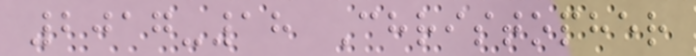2017-18 Christopher
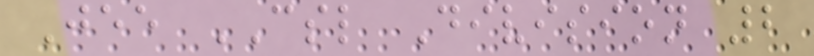Jee CSL Division 2
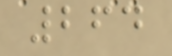264
